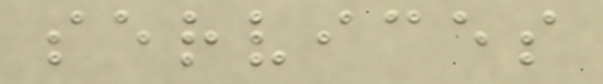services
